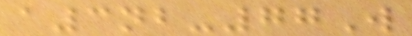a3nb-77W
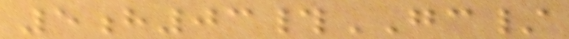5h03#GC/
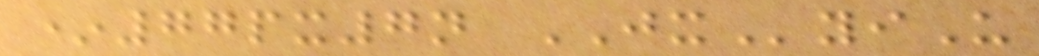*77px7n JXyiU
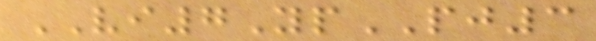VI7YpPJ3
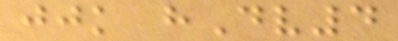jjk hDv4
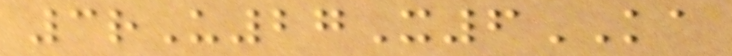3rU27X6KA
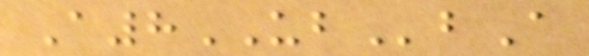A8UBbA
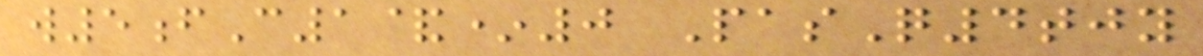w5fC1&*0 PasQ4tjy
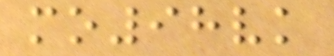mo98vk
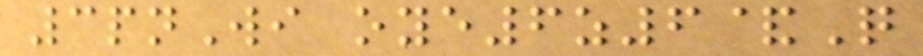3pnWi oye6z6&Q
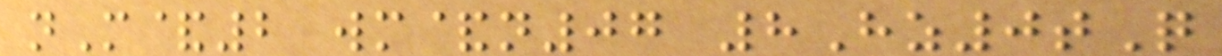nM&2 wm&n07 8Hz0tQ
